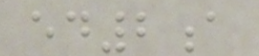ed2a
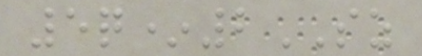5q*2SZ
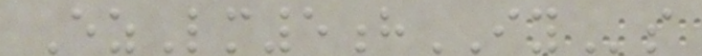EzLm5hIYs
